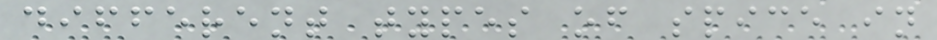different types of spice in
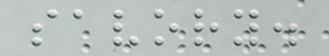savory.
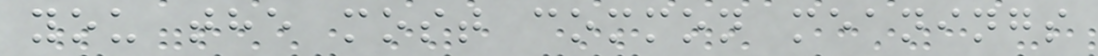you the most common meanings
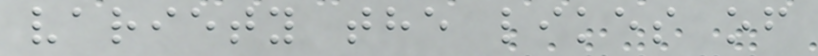variety the likes of
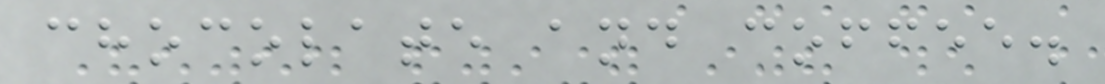chocolate and coffee.
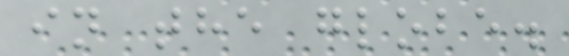in the globe.
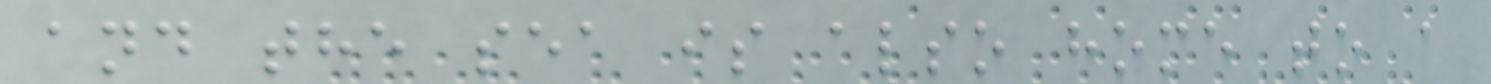and the sea is also home to a
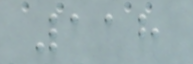118
